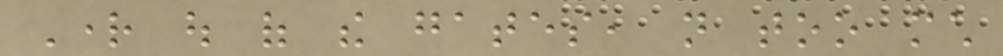Right out of the gates, not too much
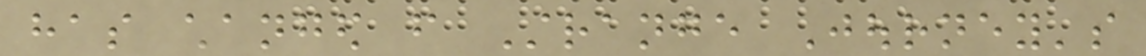has changed from Strange Journey's
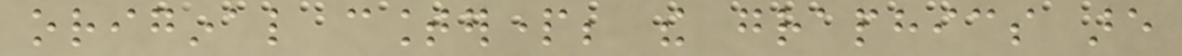original counterpart; the graphics are
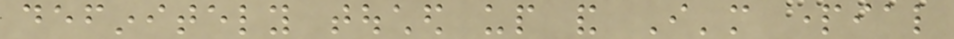definitely touched up and I'm partial
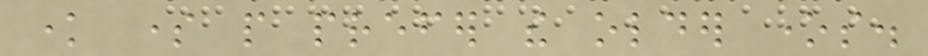know some people prefer the older ones.
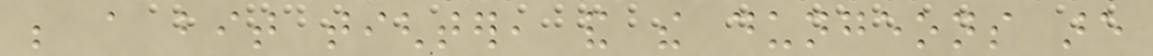be a bit tighter, and the dungeons are
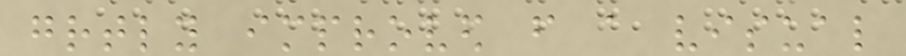greatly improved from a visual
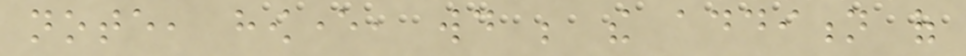note, however, would be the addition of
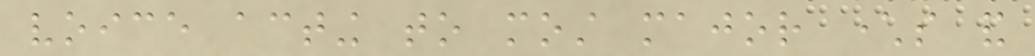voice acting to most major characters and
